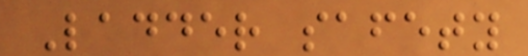Ladder safety
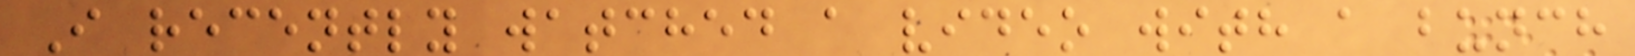I recently watched a video with a bunch
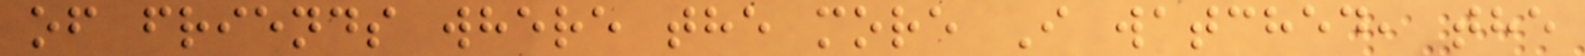of friends where the more I watched, the
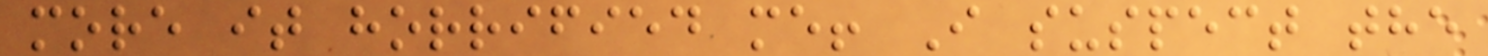more it horrified me! I suspect the
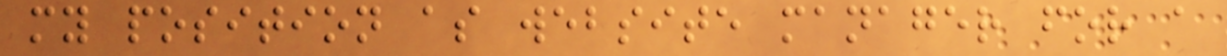my position as website manager for a
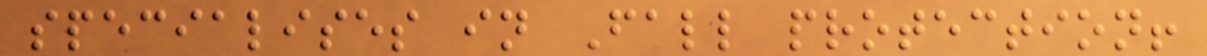specialises in Fall protection!
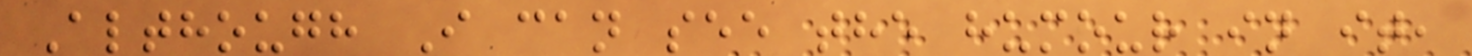Although I can see the humour in it,
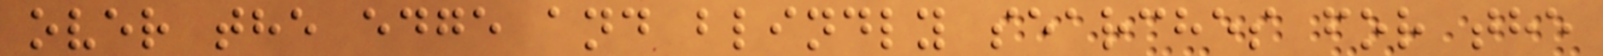over the edge and blindly searches for the
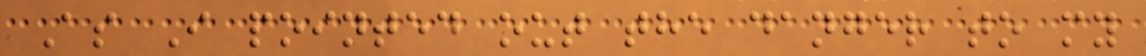As I pointed out the danger to my
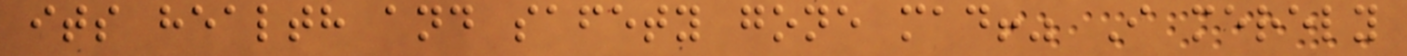its health and safety gone mad!" I merely
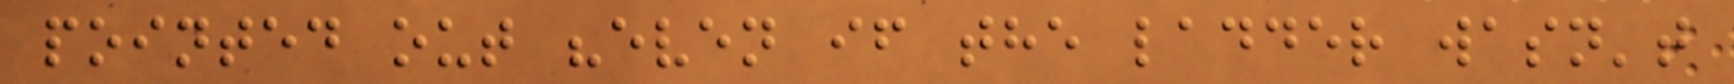pointed out "even if the ladder wasn't
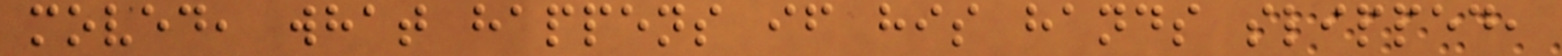moved, what happens if his hands slipped,
